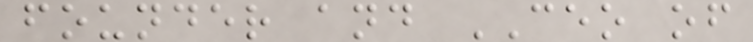founder and CEO of
